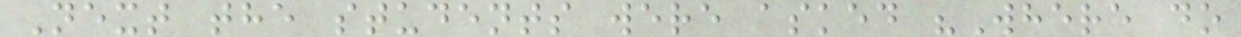Next the students were asked "Where do
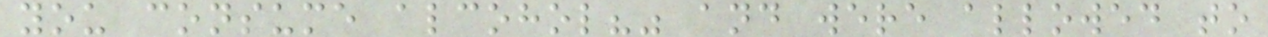you consume alcohol?" and were allowed to
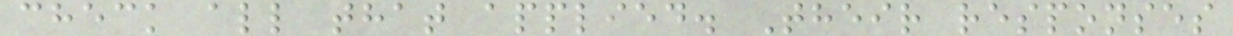check all that applied. Their responses
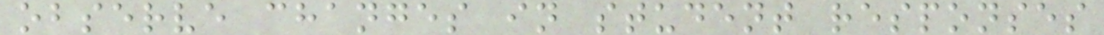observe changes in student responses
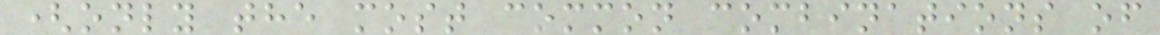(only the most common combinations of
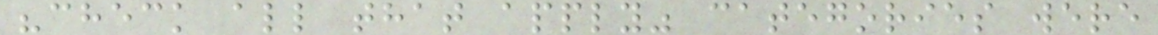"check all that apply" categories were
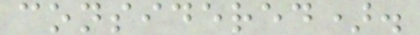considered).
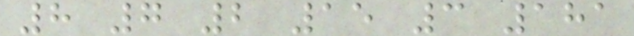8 7 2 15 3 181
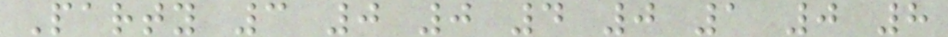Party 3 0 0 4 0 1 0 8
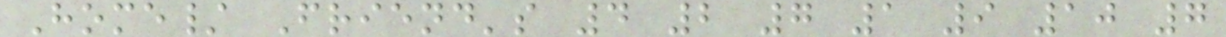Home/ Friend's 4 2 7 1 9 10 7
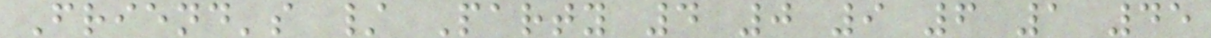Friend's / Party 4 0 9 6 1 45
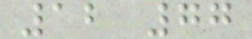12 77
